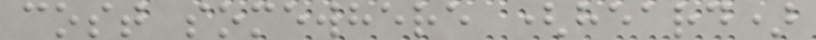cost somewhere (heard)
